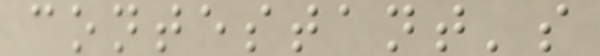contestant's
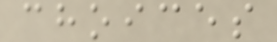choices
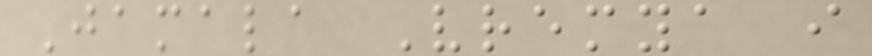Jamala Vremya i
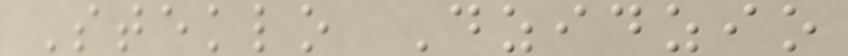Steklo Dzidzio
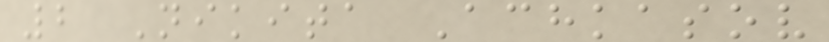2 Nikita Achkasov
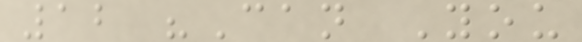12 "Can You
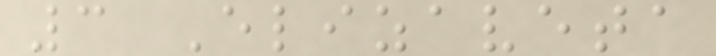3 Elizaveta
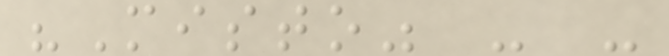"Misto" - -
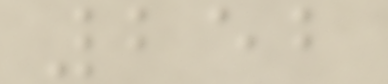252
